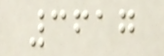3617
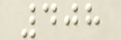408
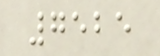7525
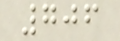706
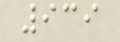939
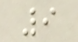9
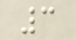3
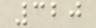320
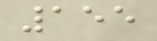155
